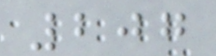207
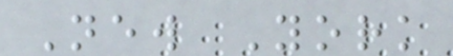New York
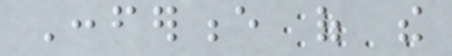Conference of the
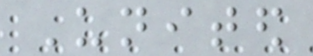United
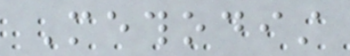Methodist
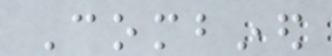Combined
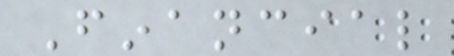Financial
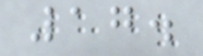17.
